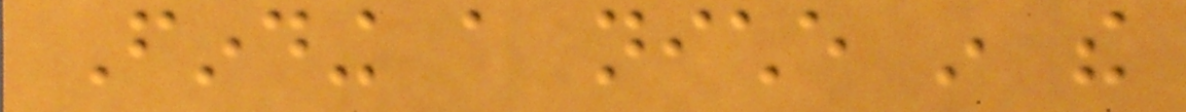Finding a niche in the
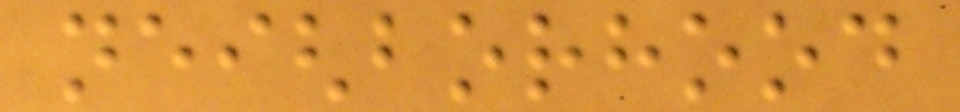neighborhood
